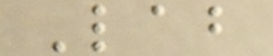Lab
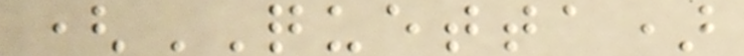(QUETTA)
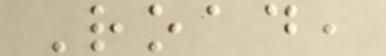Road,
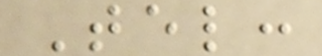Tel:
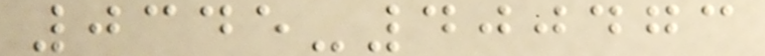0345-400473
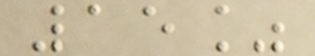15%
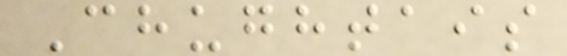Chughtais
